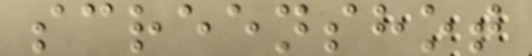screenshot
